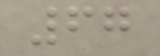67
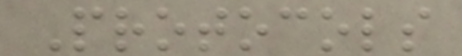Protocols
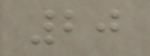20
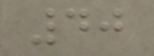40
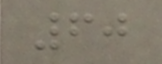60
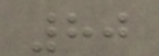80
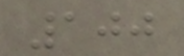100
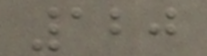120
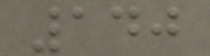140
